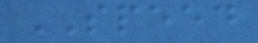SPEED
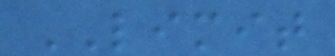LIMIT
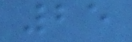25
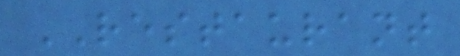RESTAURANT
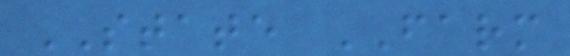STATE FARM
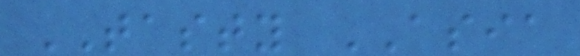TASTY ASIA
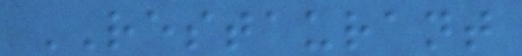RESTAURANT
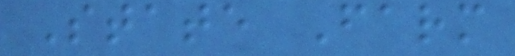State Farm
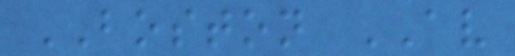BOSTON AV
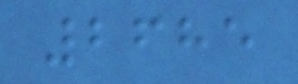2685
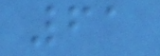61
